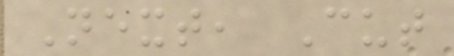Next, Cut
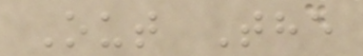Out The
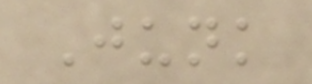Junk
